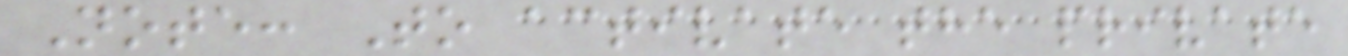Note: To activate the private
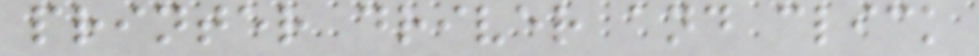printer driver and click
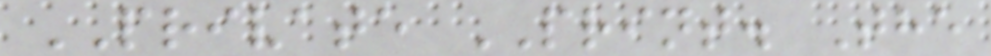PRIVATE PRINT. The
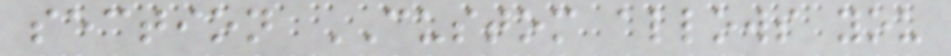section CUSTOM allows you
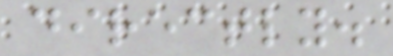directly.
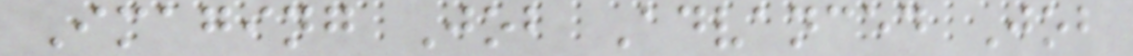Imaging Job Advanced Job
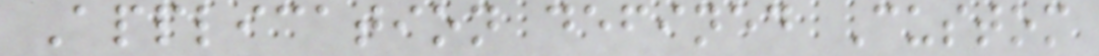Application defined Custom
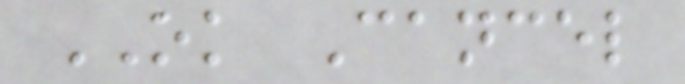OK Cancel
